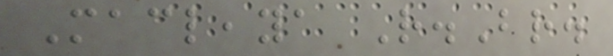Macleaya R.Br.
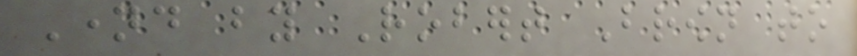Named by Robert Brown to
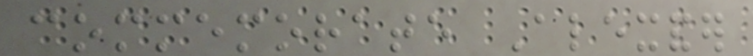commemorate Alexander
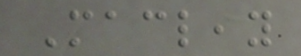Macleay
